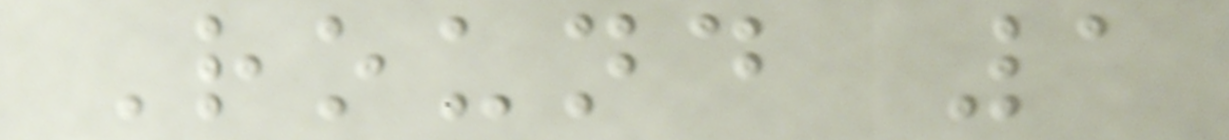Round 1
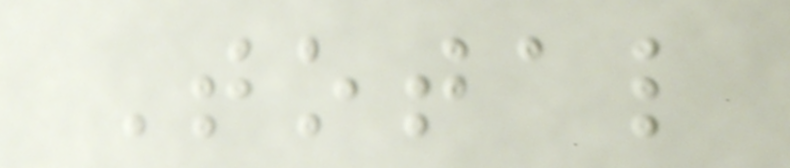Total
